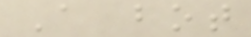A bot
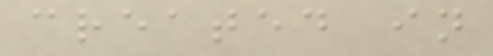created in
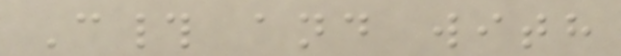C# and with
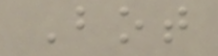Bot
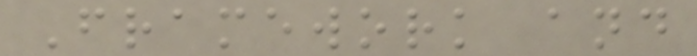Framework and
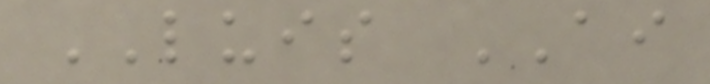LUIS AI
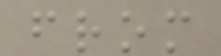from
